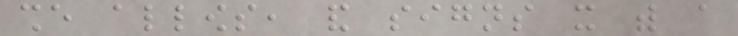she allows, and signs it with a
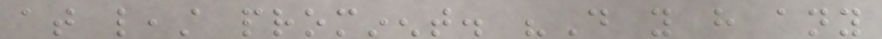at least prominent. "Do you have any
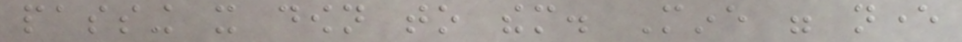passing it down to them. Mine were never
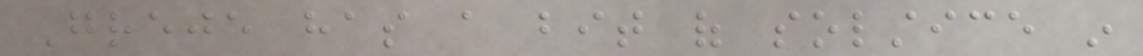Greje has a bit of solstice in
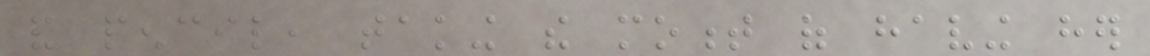and pencil, taking the moment of having her
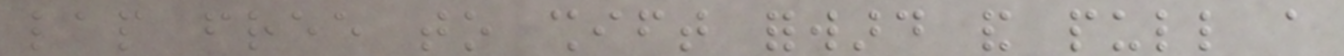lap free to shift forward and pull a
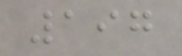197
